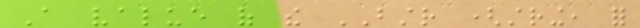A value of the BSTR (string, for
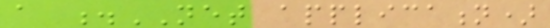a .NET application)
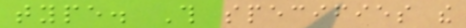type. This specifies the
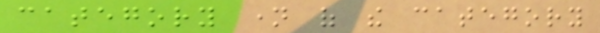category name of the category
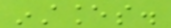instances.
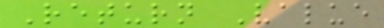Return Value
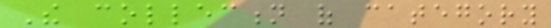The collection of category
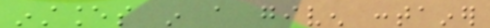instances in a given container
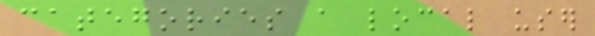categories a local user
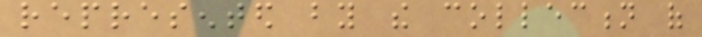represented by the collection of
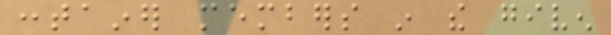container members in the given
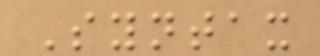Syntax
